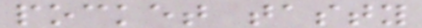pocket tasty
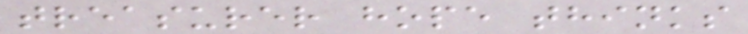treasurer hope thinks
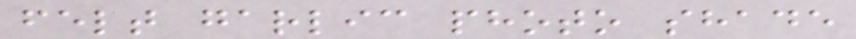felt garlic photo shade
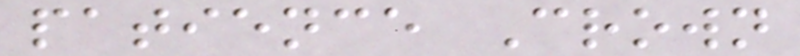patience Crown
